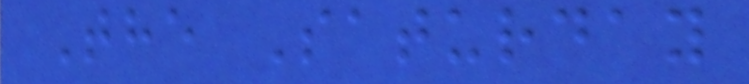The Saturday
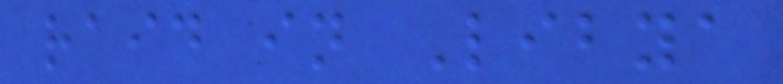raid in Libya
